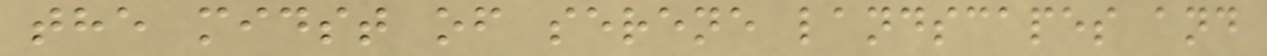the midst of serene landscapes and
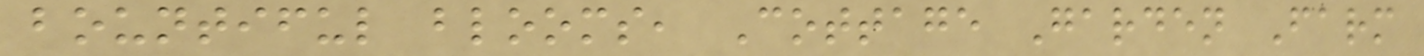bountiful blooms, Cottage Garden Farm
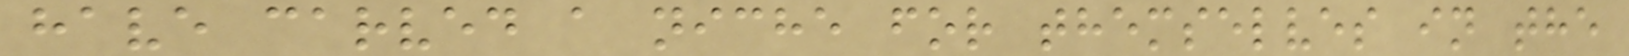have carved a niche for themselves in the
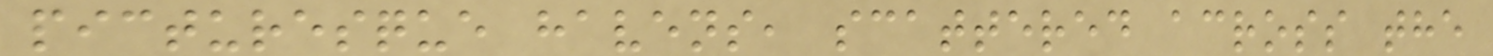picturesque havens, scattered across the
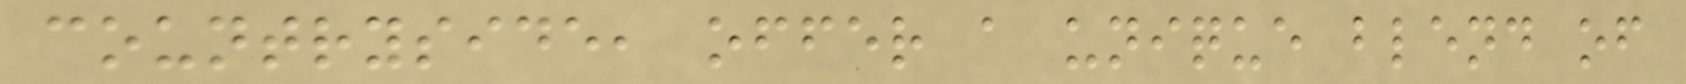countryside, offer a unique blend of
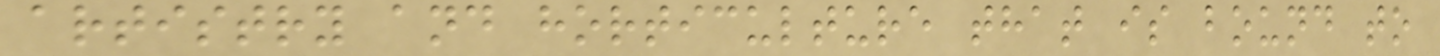artistry and horticulture that is bound to
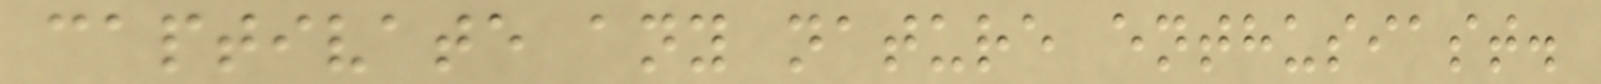captivate any nature enthusiast.
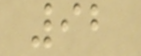92
